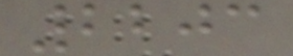2203
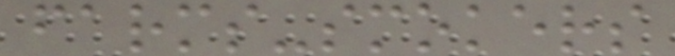farms-smokers
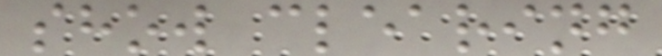show clearing
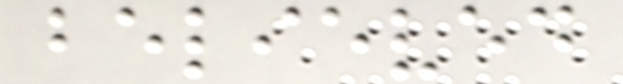believed
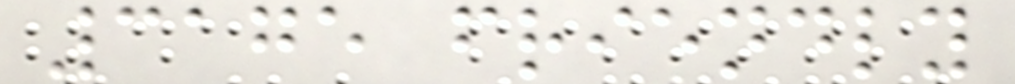3175 friendly
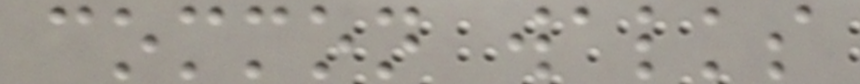common walks
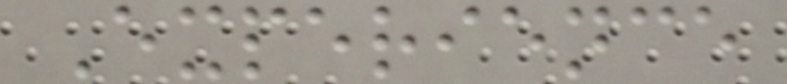Experience
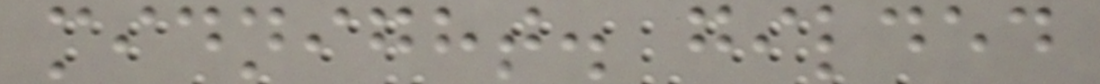midnight. gilded
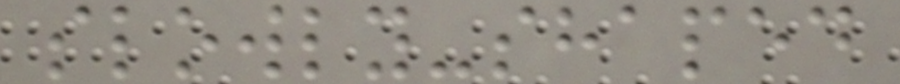slowly-shaped
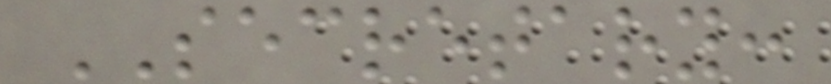SECRETARY:
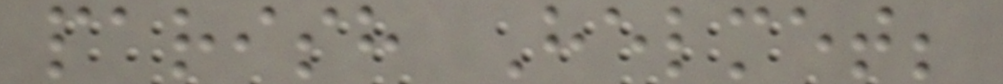parish Helmet;
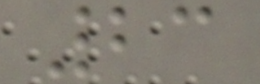23
